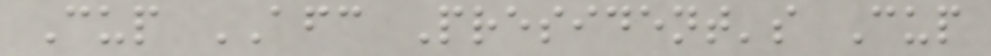Cup AFC President's Cup
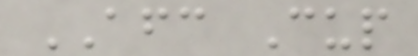AFC Cup
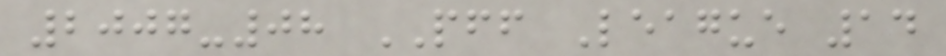2007-08 PFF League 14
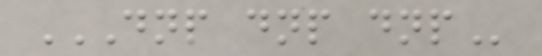DNP DNP DNP
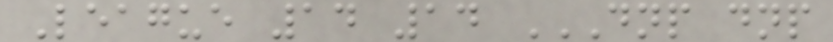League 14 14 DNP DNP
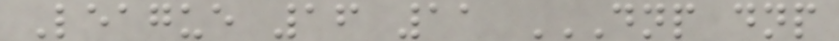League 16 11 DNP DNP
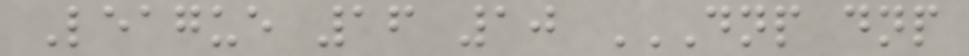League 16 10 DNP DNP
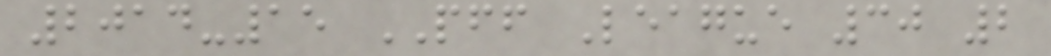2014-15 PFF League 30 2
